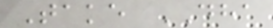Take DHA
